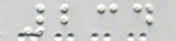234
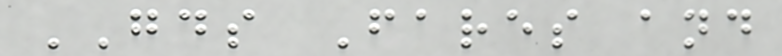GDS Fares and
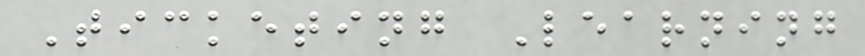Ticketing Learning
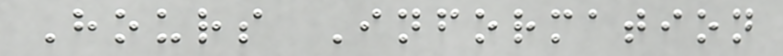Hours Information
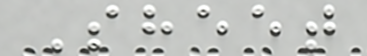Sheet
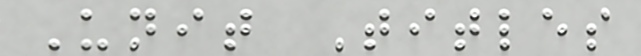Unit Titles
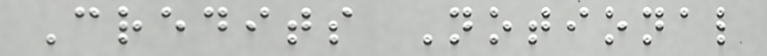Credits Notional
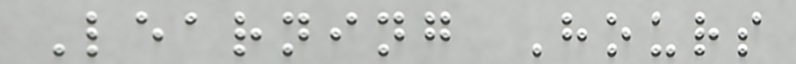Learning Hours
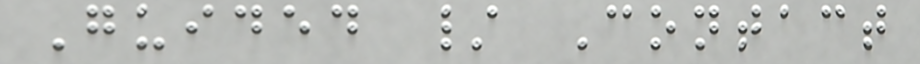Guided / Contact
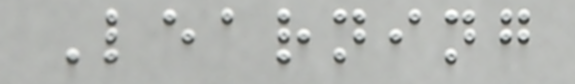Learning
